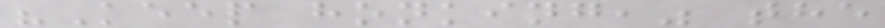"Keep honking," the
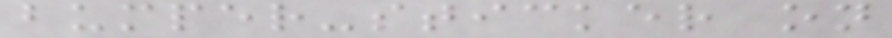bumper-sticker on
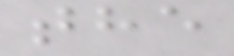the
